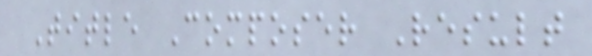Title Composer Result
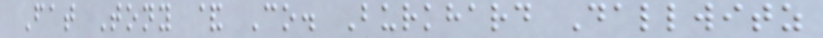Fat Tony & Co. Burkhard Dallwitz
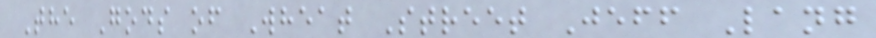The Gods of Wheat Street Jeff Lang
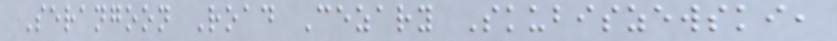Serangoon Road Cezary Skubiszewski,
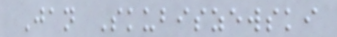Jan Skubiszewski
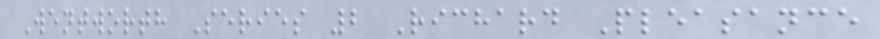Wentworth Series 2 Richard Pleasance
